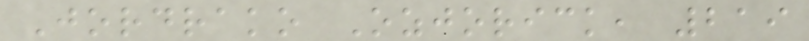Jordrako Ozjorick, 219
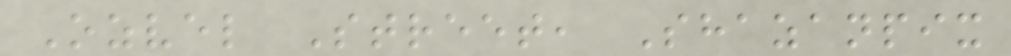Ozvel Street, Shazanpix
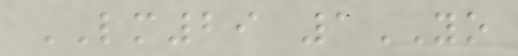LM29 1YO
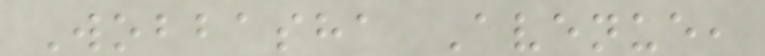Wobbasha Avenue,
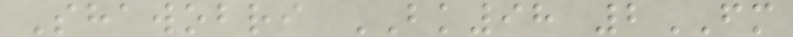Shawobri BK98 2FM
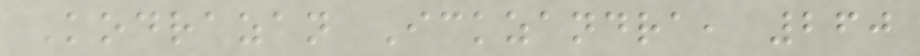Kodrazan Ickzandra, 260
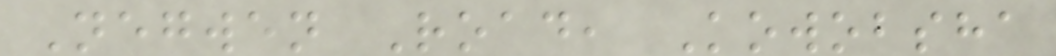Negwen Road, Kowobsha
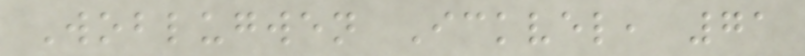Woblugwen Ickvel, 71
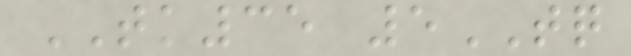TK35 5TQ
